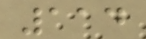114
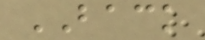BACK
